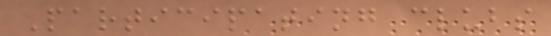Participating clubs
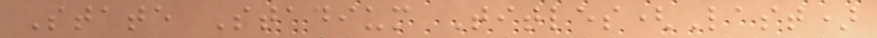State Stadium Titles(Last)
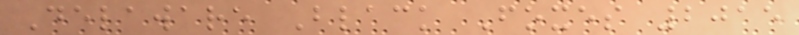Delaware Black Foxes 2015
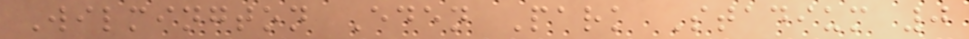Wilmington Eden Park Stadium 0
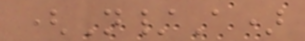(N/A)
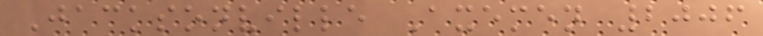Jacksonville Axemen 2006
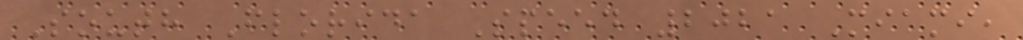South Florida Speed 2021 Miami,
